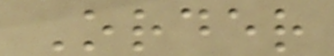Order
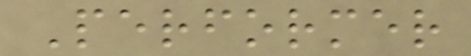Performer
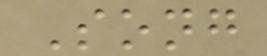Song
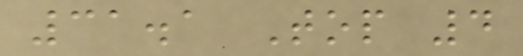31.1 Top 4
